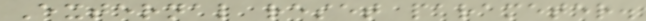External reset parameter.
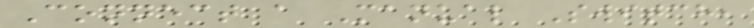Connect a Manual Switch,
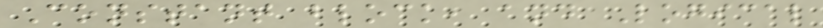Constant block, and Logical
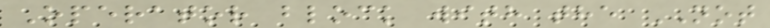Operator block with the NOT
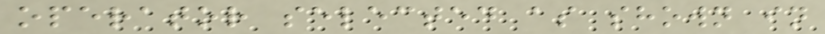operator selected as shown in
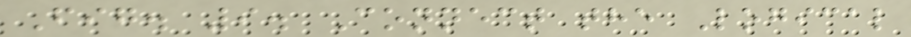Fig. 9. Connect the Logical
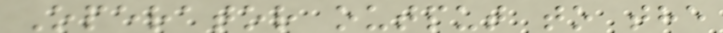Operator output to the
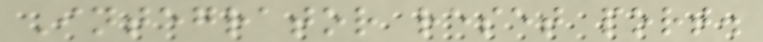Integrator reset port.
